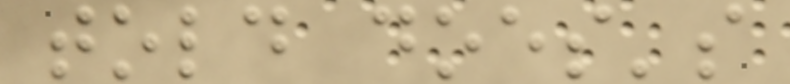told does's
